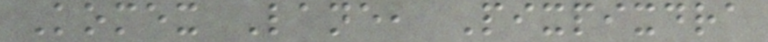Komex Lane, Pixpixdra
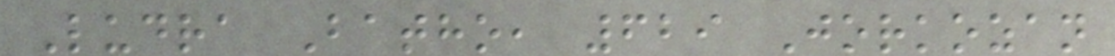Ludra Batho, 629 Jorkozan
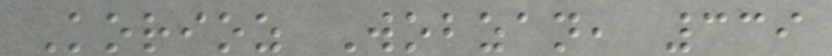Korioz Wobzan, 339
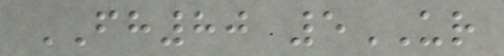FH80 5UR
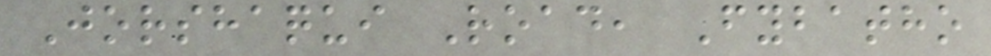Jorshaqui Road, Fybatho
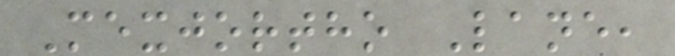Mexjortho Lane,
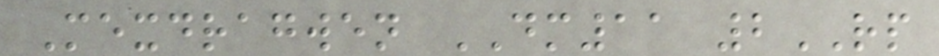Mexdragwen DM11 2RP
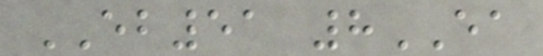EB51 8EA
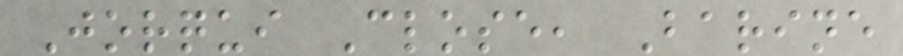Jorqui Close, Barine
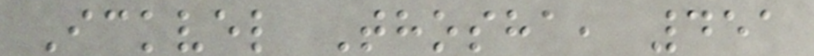Ickvel Thosha, 451
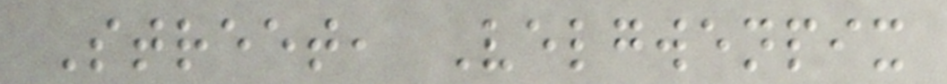Street, Velgwenpix
